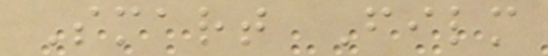Smart Film
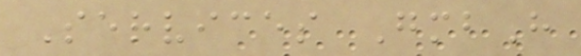Services GmbH
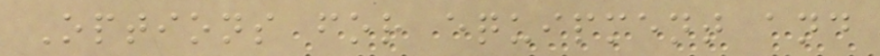Options for equipment and
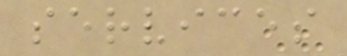services
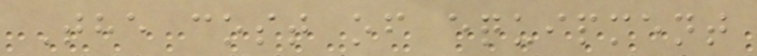The cost of equipment
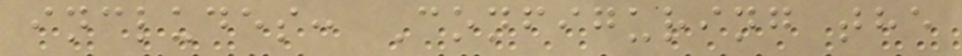includes: Configuring the
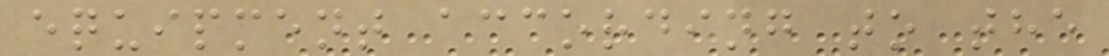equipment according to the
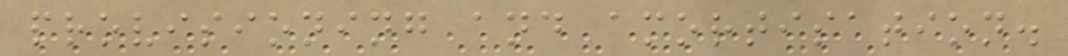provisioning and amortisation.
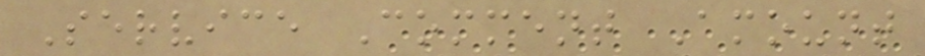Service Comment Amount
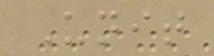Unit
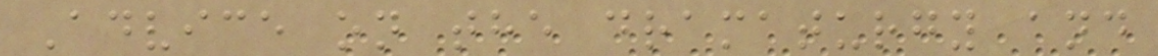Advice on the dramaturgy and
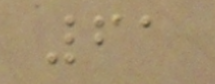61
